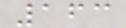163
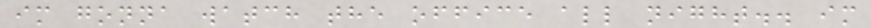im gonna watch the office all night.. im
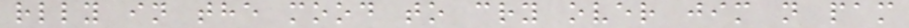rlly in the mood to cry over jim n pam
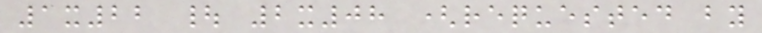1x22 | 2x08 (requested by
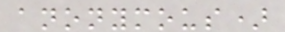anonymous)
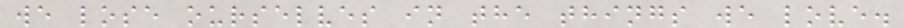we lose ourselves in the things we love.
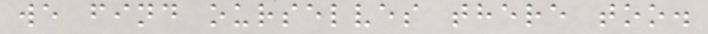we find ourselves there too.
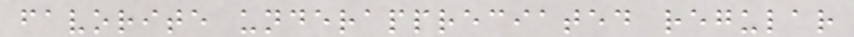favorite underappreciated regular
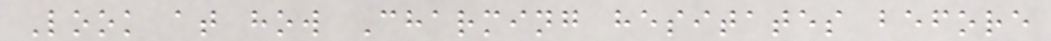Look at how Charming hesitates before
